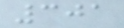301
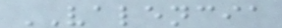VALENCIA
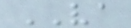VA
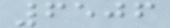6506
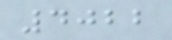4022
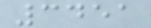3451
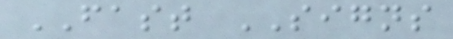FAST SIGNS
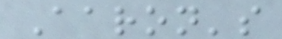Aaron's
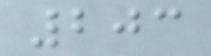203
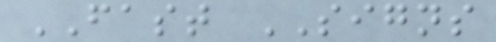FAST SIGNS
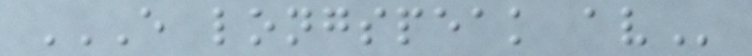E LONGSPEAK AV
